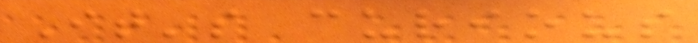It's curious
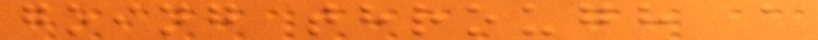going through a
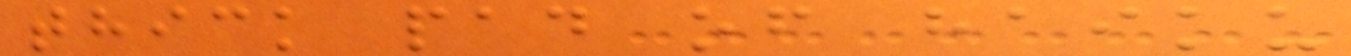thick pad of haiku
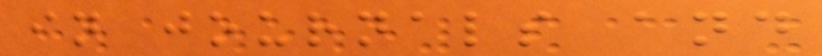in journals and
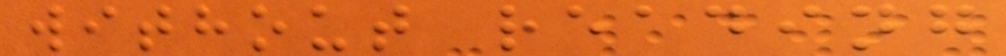without reading
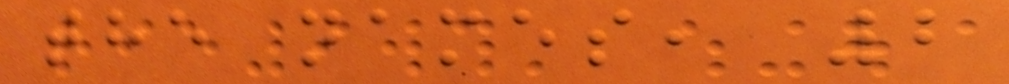the names, 2
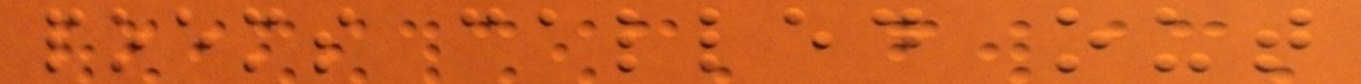poems called out
